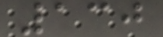130
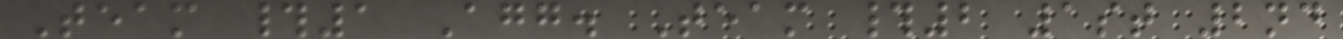Team #1 Agg. Team #2 1st 2nd
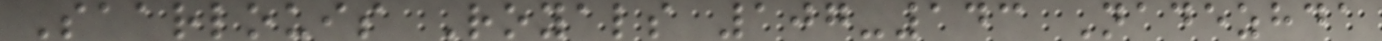Saarlouis Royals 107-143 Nadezhda
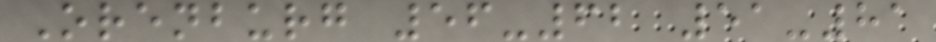Orenburg 56-62 51-81
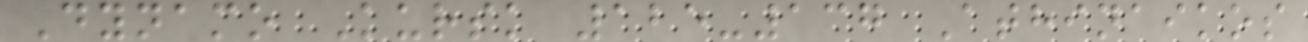Dynamo Kursk 125-137 Athinaikos
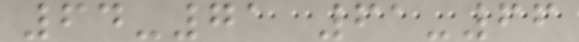64-71 61-66
